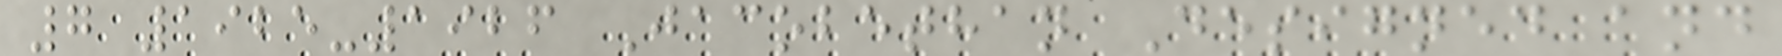7 1925-1926 Jacobethan Designed and
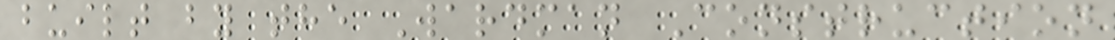built by the Wardman Construction
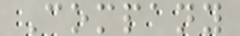Company
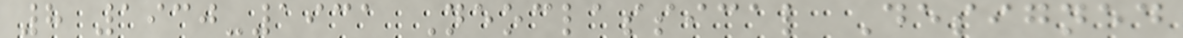8 1930-1931 Neoclassical Designed
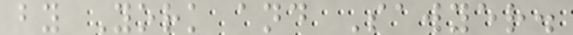by York and Sawyer.
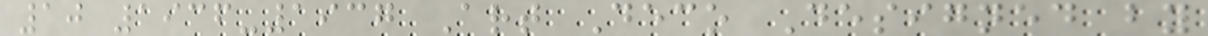10 1936-1937 Art Deco Designed by
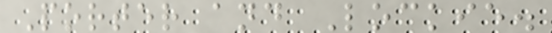Porter and Lockie.
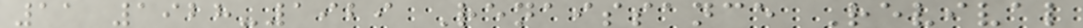11 1928-1929 Renaissance Revival
